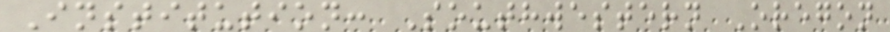Institution: Southwestern Oregon
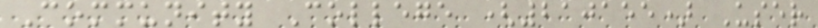Community College (210155) User
